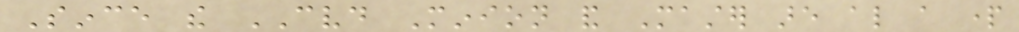Since the CVD Minion and Master are also a part
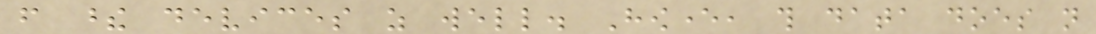from these devices as well. However, this data does not
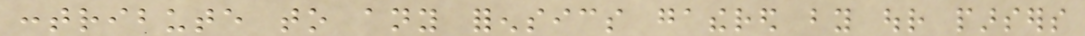contribute to any forensics gathered by our parsers
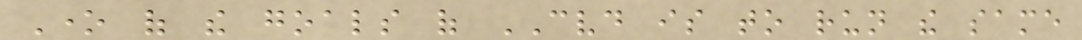One of the goals of CVD is to run the same
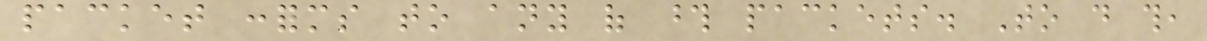packet conforms to any of those packets. To do this,
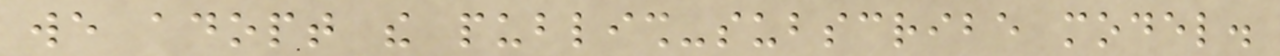we adopt the publish-subscribe model.
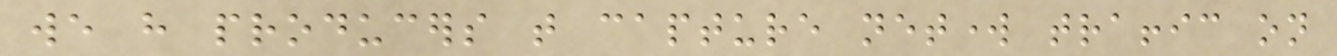we have producers that capture network traffic on
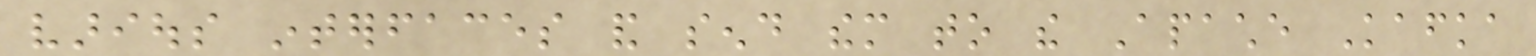various interfaces and send them to the Apache Kafka
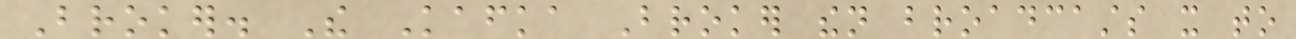Broker. The Kafka Broker then broadcasts it to
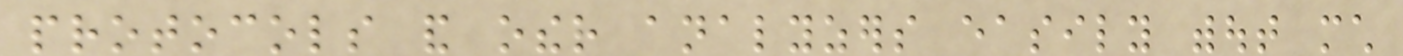protocols and other analyzers easily without much
